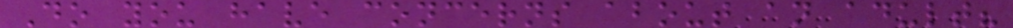Do you have concerns about an adult?
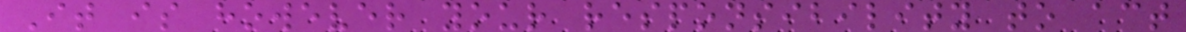It is however your responsibility to act
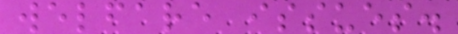welfare issues.
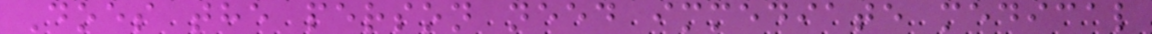Does the person need immediate medical
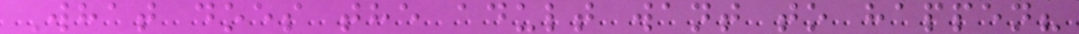What does the adult want to happen?
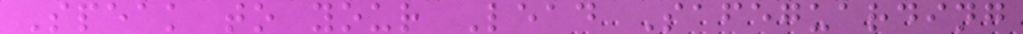Speak to your Lead Safeguarding
